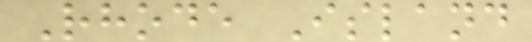Rhode Island
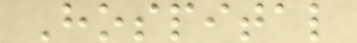Hospital
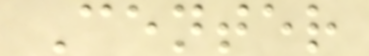Center
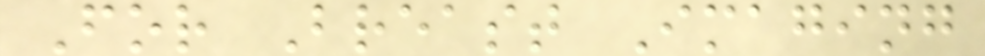For Breast Imaging
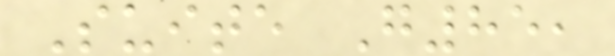Suite G85,
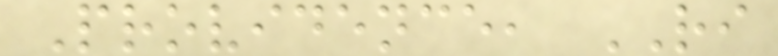Providence, RI
